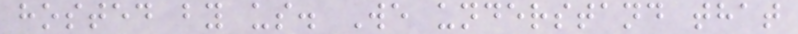hosted by us. We understand that
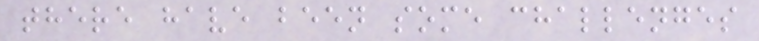there have been some challenges
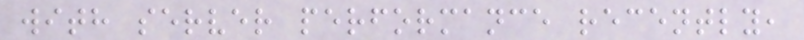with server performance recently,
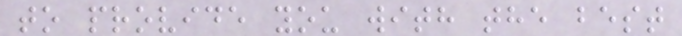to provide you with the best
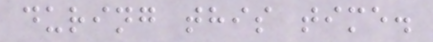during this time.
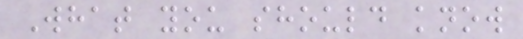What you should know
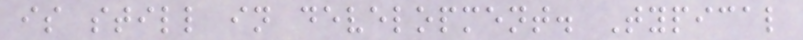is still in development. Typical
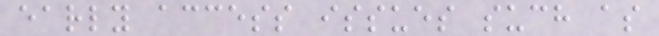early access issues such as
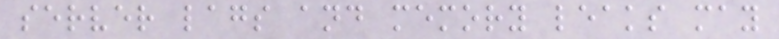server lags and memory leaks may
